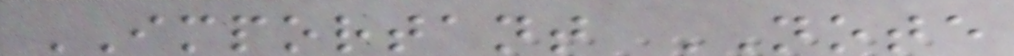IMPORTANT NOTE
